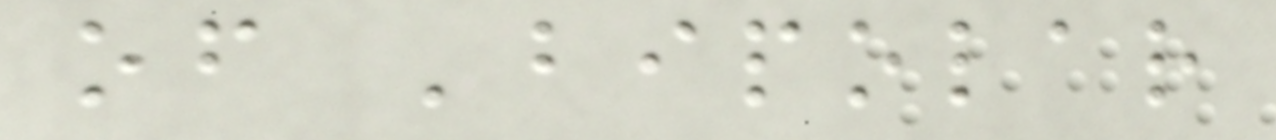of 'bipolar
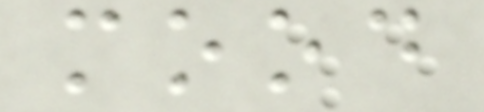mood
